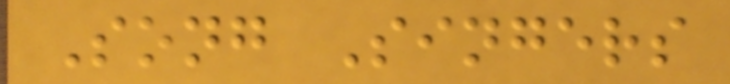Song Singers
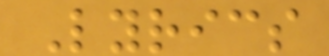Lyrics
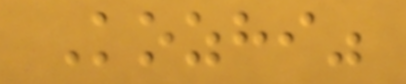Kozhi"
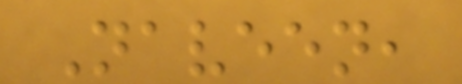Naveen,
